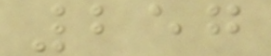257
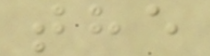the
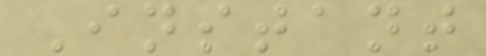Instant
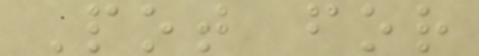Pot for
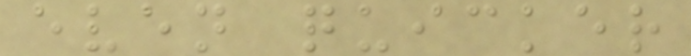even quicker
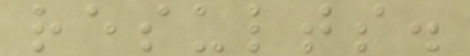results.
